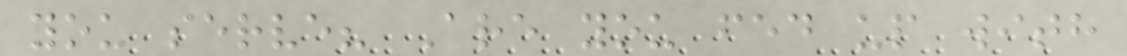you serve? Are you fed up with
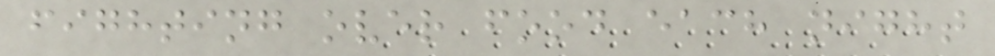fighting over food each night
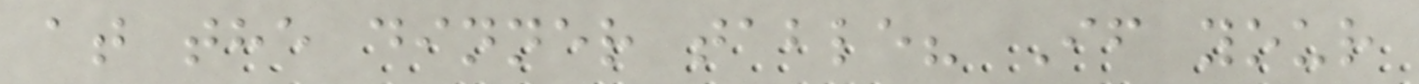at the dinner table? If your
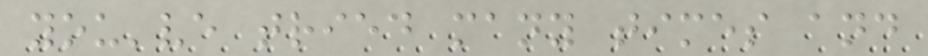you've tried many times and
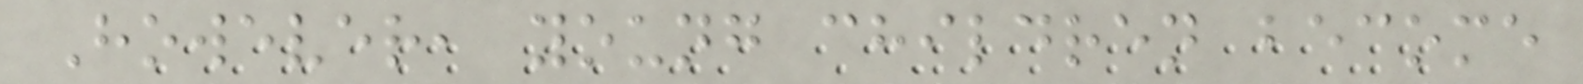However, young children become
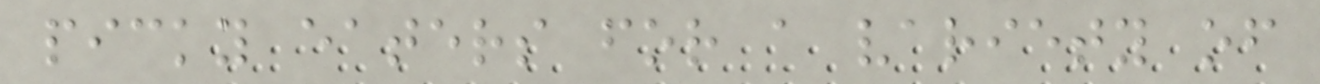picky eaters for a variety of
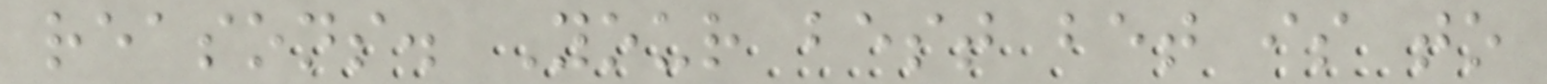reasons. Your best bet is to
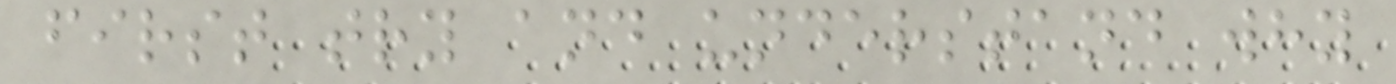first try and understand why
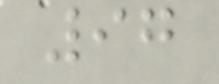97
